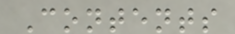Contents
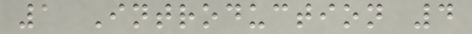1 Introduction 4
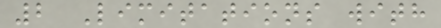2 Limitations with
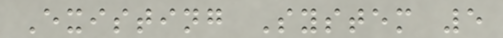Existing System 5
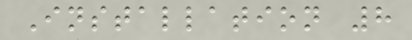Installation 8
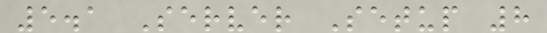5.1 Server Setup 8
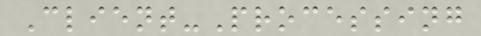Client-Processing
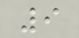9
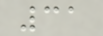31
